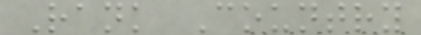Rank Country
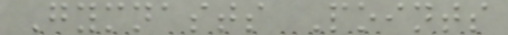Gymnasts Points
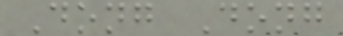Dong Dong
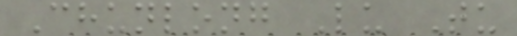Chunlong Lu Tu
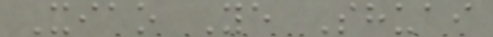Xiao Ye Shuai
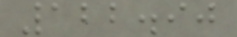122.90
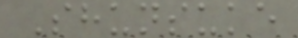Shunsuke
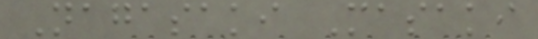Nagasaki Masaki
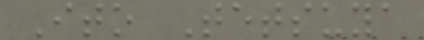Ito Tetsuya
